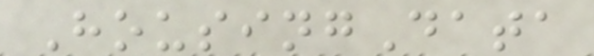HousingData
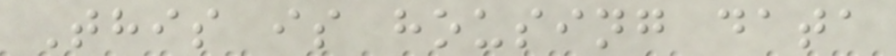This is housing data
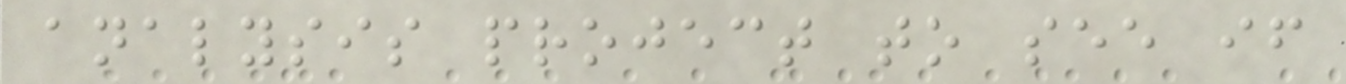analysis project to see if
